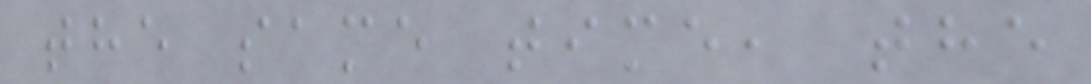the same time, the
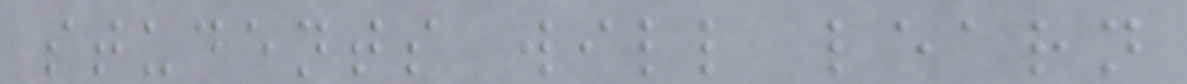students will learn
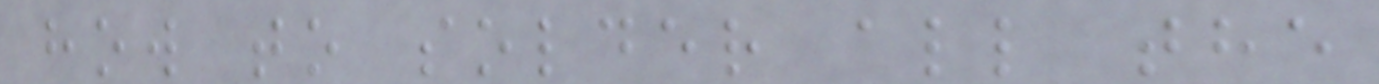how to solder all the
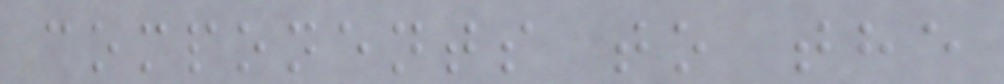components to the
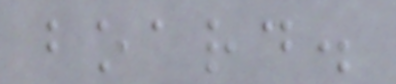board.
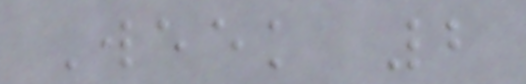Week 2
